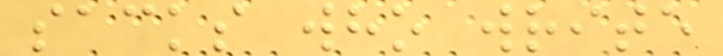sacks who write
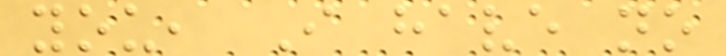you, I have no
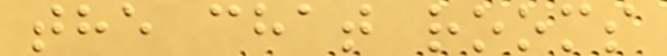the chat rooms
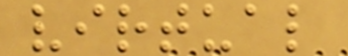virtual
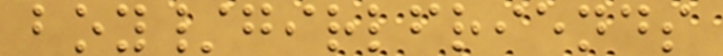boy/girlfriends
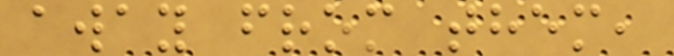away from them,
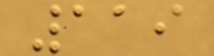119
